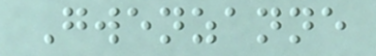Gwenzanne
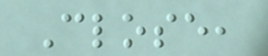Close,
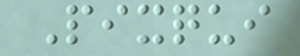Pixqui
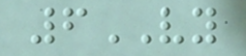6VY
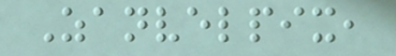Zanvelpix,
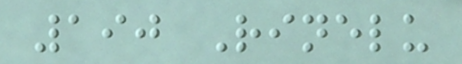190 Rinelu
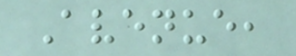Avenue,
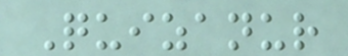Quizanur
